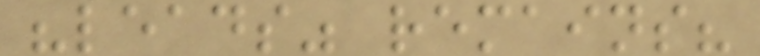"leads" remains?
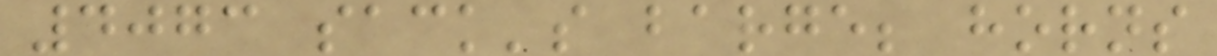4073 sack's barge; horns
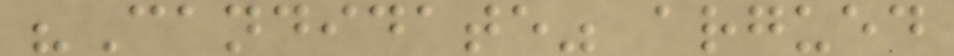"Candidate" argued
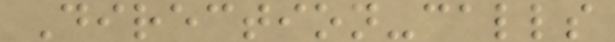Direction-calls
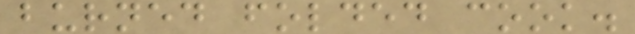burned folded cook.
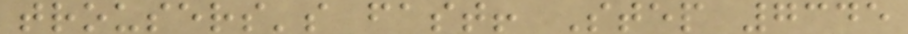trousers's fast! Step 7345
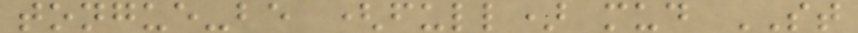tongue-be (full) mud ST
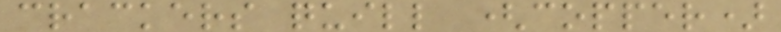crackers quill (copper)
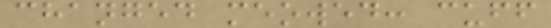changed meowed: cuff
